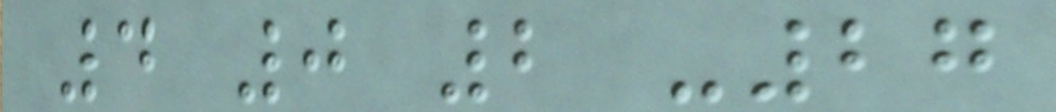4 0 2 -27
